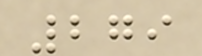279
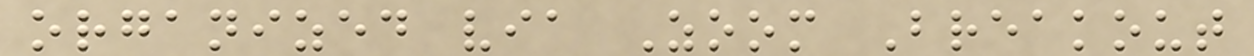organized via Zoom Breakout
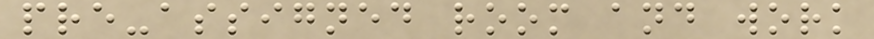pre-assigned room and work
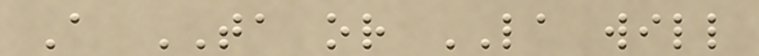A TA or LA will
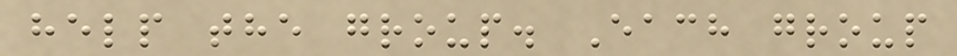help the group. Each group
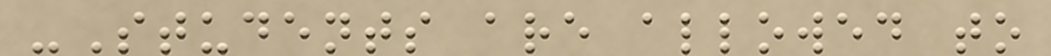-Students are allowed to
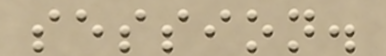session.
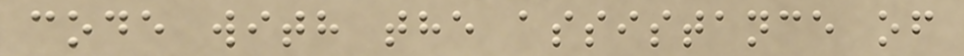code with the assistance of
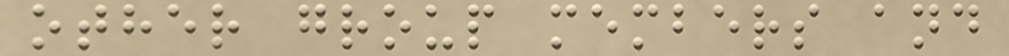other group members and
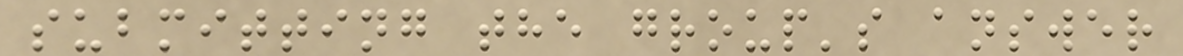submitting the group's answer
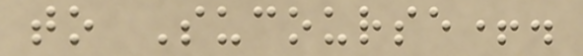to Sucourse+.
